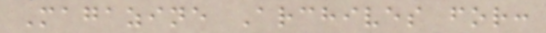Magazine Archives for:
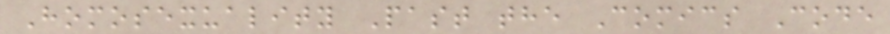Homosexuality Past the Comics Code
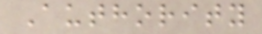Authority
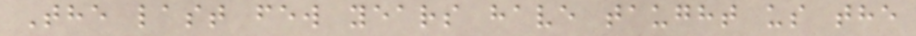The last few years have taught us the
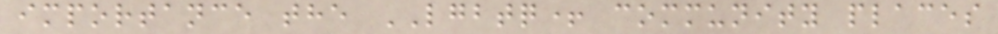importance the LGBTQ+ community places
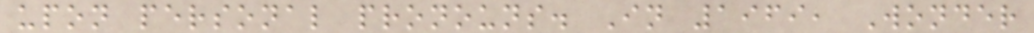upon personal pronouns. In 1969, Wonder
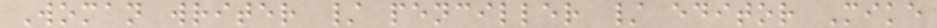Woman writer / penciller / editor Mike
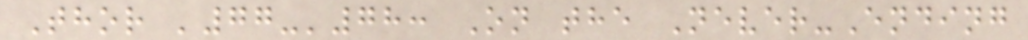Thor '77-'78: On the Never-Ending
